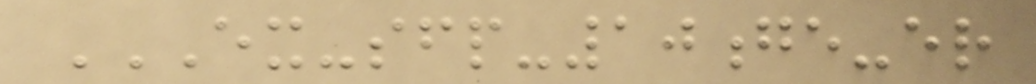EX-SFP-10GE-ER
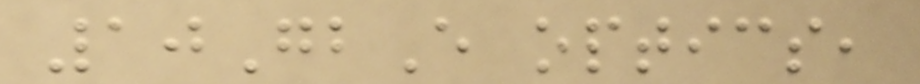10GbE optics,
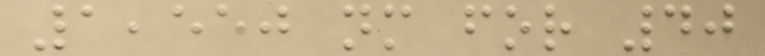1,550 nm for 40
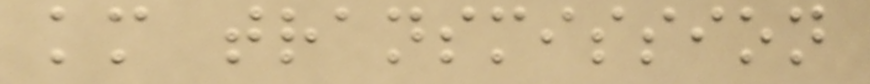km transmission
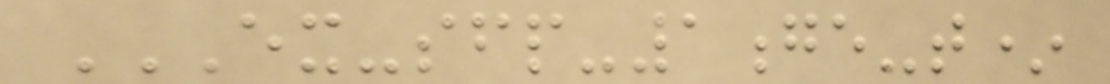EX-SFP-1GE-T*
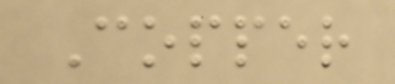Copper
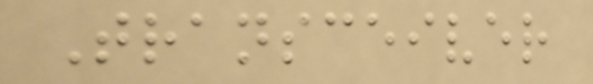Transceiver
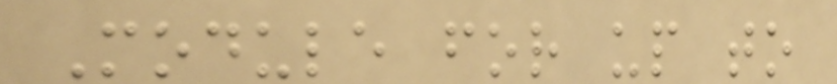Module for up to
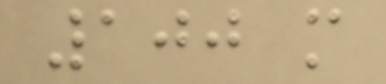100 m
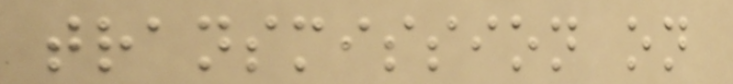transmission on
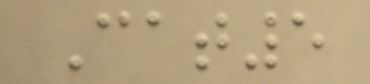Cat5
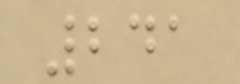241
